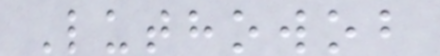Luthowob
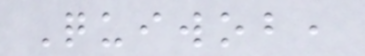Quiwob,
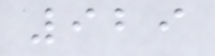929
